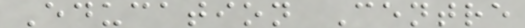Education Centre
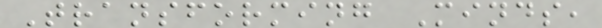Transforming Minds,
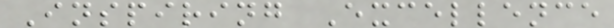Inspiring Excellence
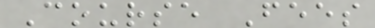Course Fees
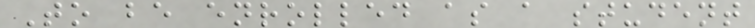To be enrolled as a student
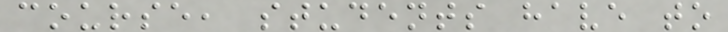course, students have to
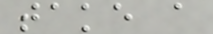take a
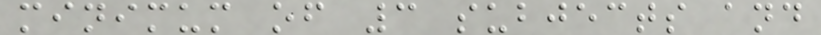minimum of 3 subjects and
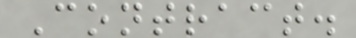Contract.
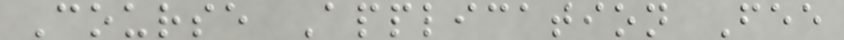Course Application Fee
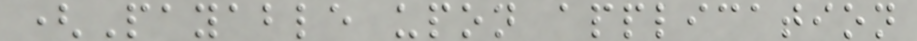(Payable upon application
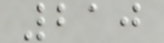210
